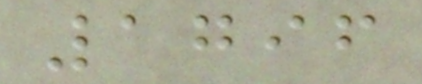1796
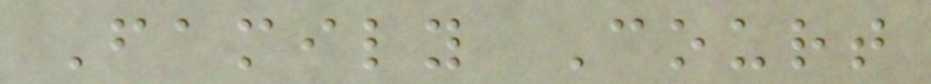Family Court
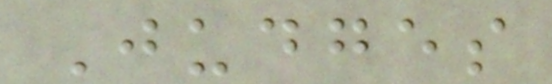Judges
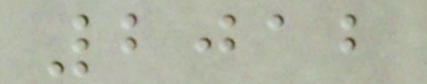2012
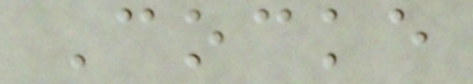Cocke
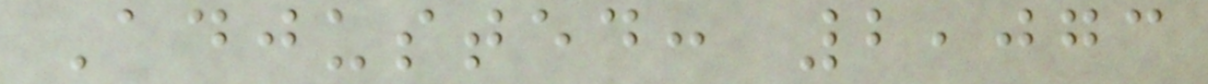Adjusted: 2,073
